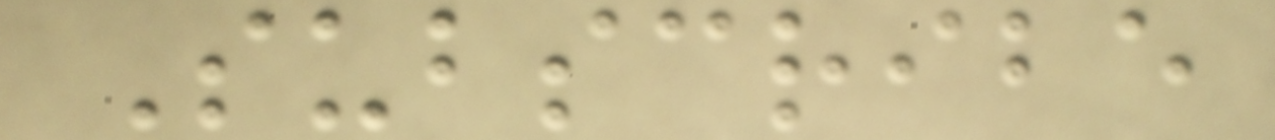Subscribe
